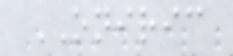ONIRIC
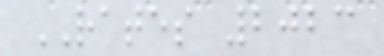RATES 2023
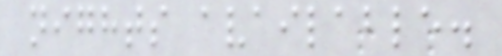nights available.
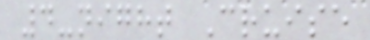4-night Cruise
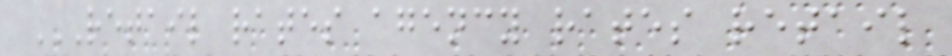RETAIL RATES AGENCY RATES RETAIL
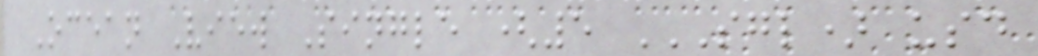Ocean View Single (5 SGL) USD
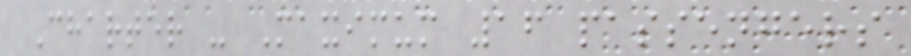Charter - Maximum 16 passengers
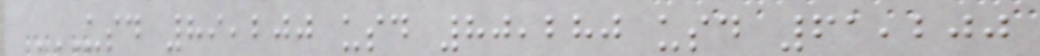USD 89,200 USD 80,280 USD 61,200
